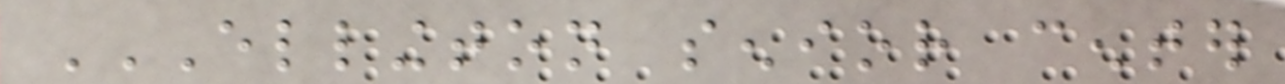ELLINGTON SENIOR CENTER
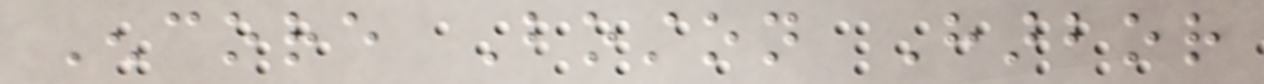Encore Boston Harbor
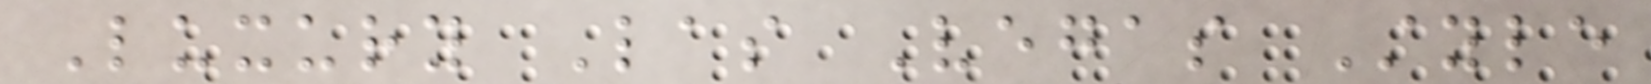Luxury Las Vegas Style
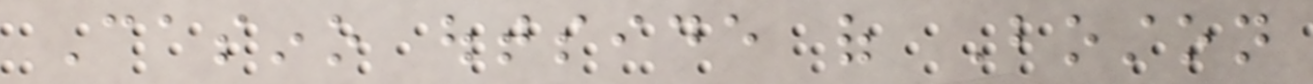Casino outside of Boston
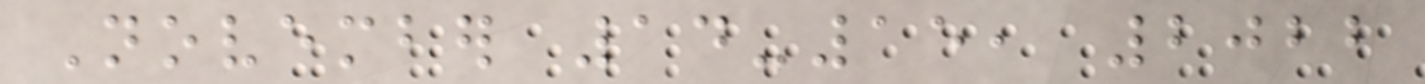November 14-15, 2022
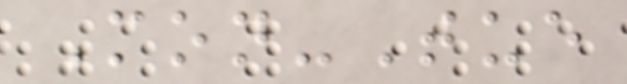Mon-Tue
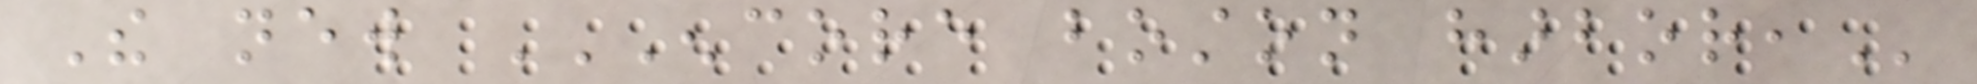The new ENCORE BOSTON HARBOR,
